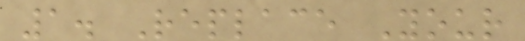1. Replace Your
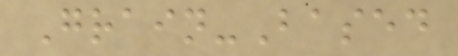Grain-Based
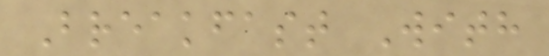Breakfast With
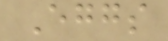Eggs
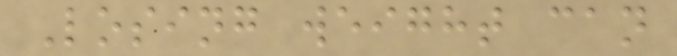Losing weight can
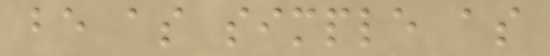be as simple as
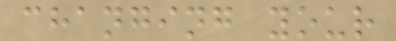changing your
